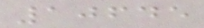10645
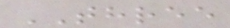THREE
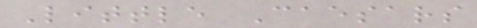Little Caesars
